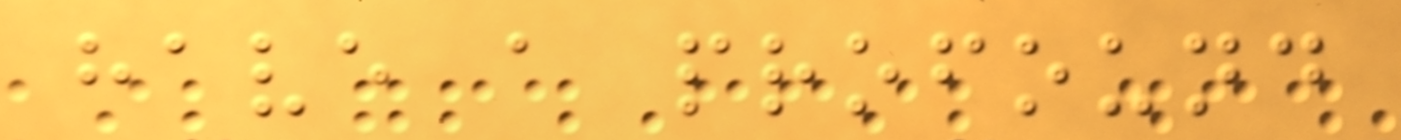have a profound
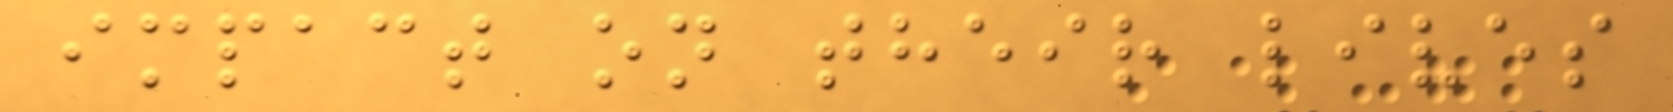impact on their lives
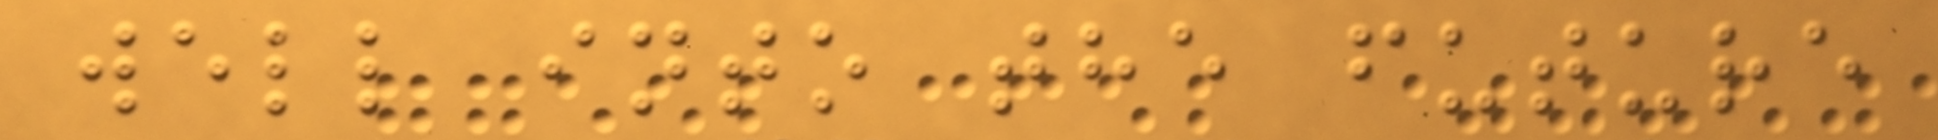well into the future
